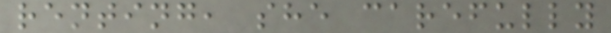renting, she carefully
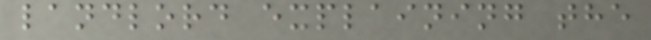landlord explaining the
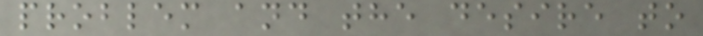problem and the desire to
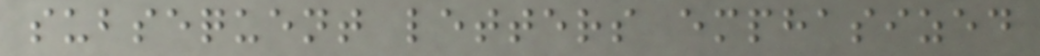subsequent letters emphasized
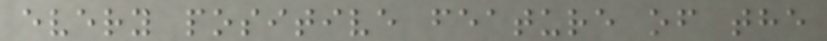every positive feature of the
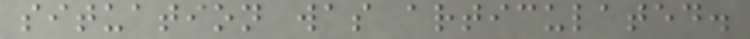situation was articulated.
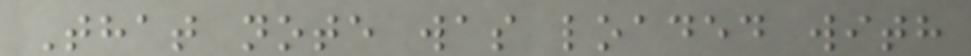That note was loaded with
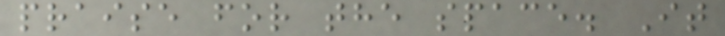praise for the space. It
